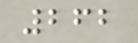262
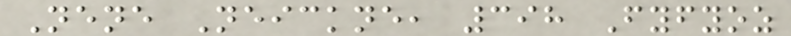Nene Neickne, 398 Fyfyoz
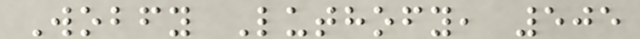Wobfy Luthofy, 505
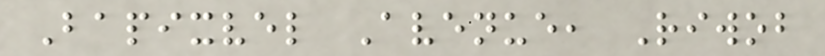Bapixvel Avenue, Riwob
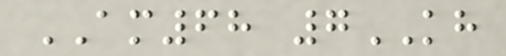AM68 7KH
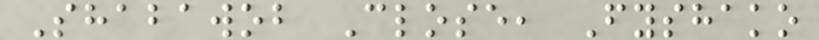Shabawob Close, Fyshako
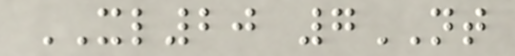XL20 7NT
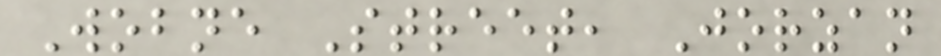Wobne Street, Jorzan
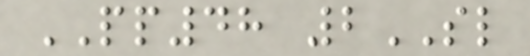PP48 2SL
